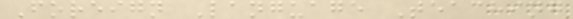Foreign Language Teaching
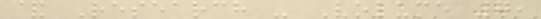& Research - Volume 7,
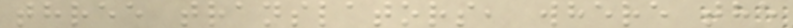three translators, where the
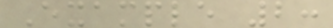Example 2:
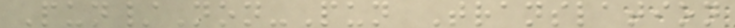Pun/Non-Pun Translation
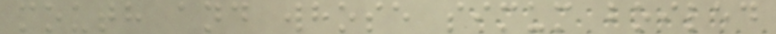mouth and whose simum boiled
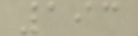193
